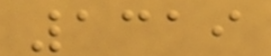1319
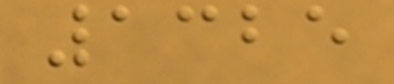1325
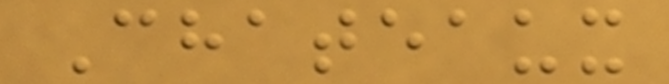Chateaux
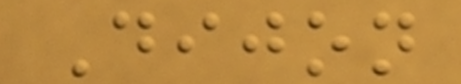Dijon
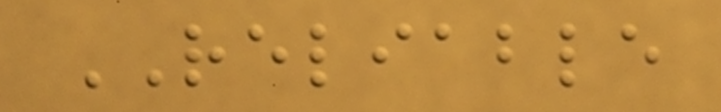RELIABLE
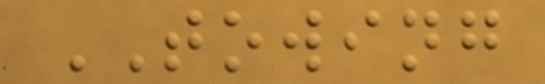TOWING
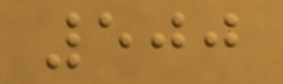500
